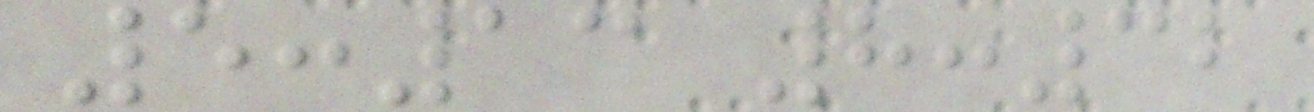5:13 8:32
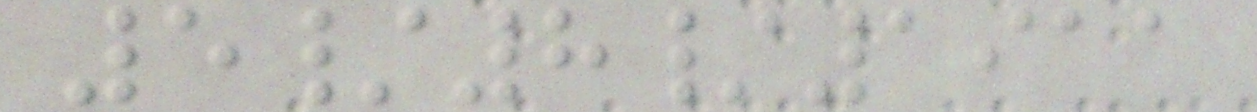5/8/1911
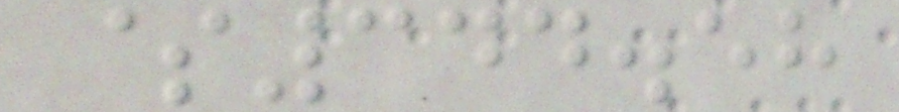$344.58
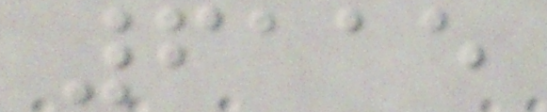6115
